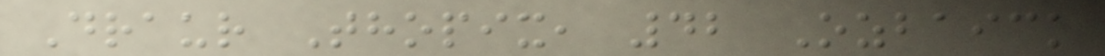Draur Thopix, 42 Ozbaick
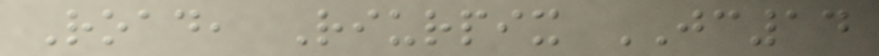Road, Riurpix JC14
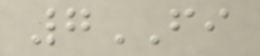7FI
